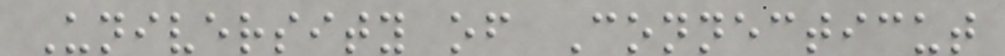University of Connecticut
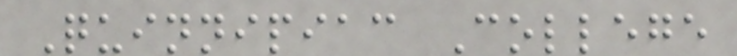Quinnipiac College
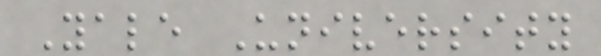Yale University
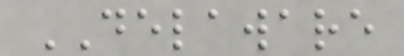DELAWARE
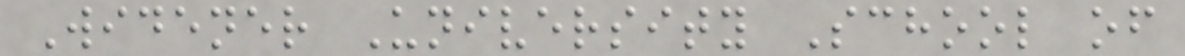Widener University School of
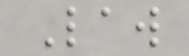Law
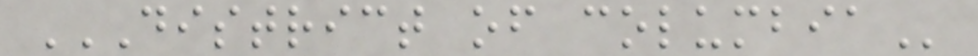DISTRICT OF COLUMBIA
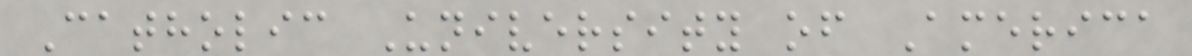Catholic University of America
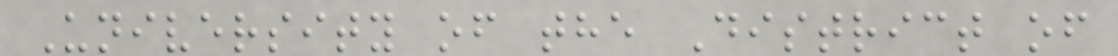University of the District of
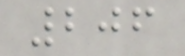206
